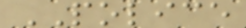POLICE
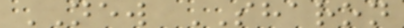NEW SHARON
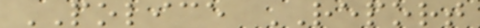POLICE REPORT
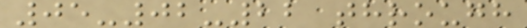05-02-22 through
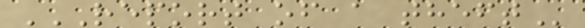REPORT OF A THEFT
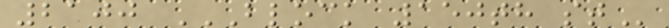2100 BLOCK 150TH ST
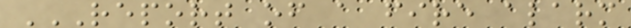REPORT OF A FIRE ALARM
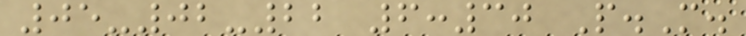05-02-22 6:30 P.M.
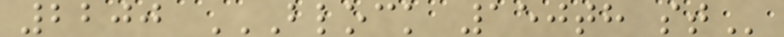2200 BLOCK 150TH ST
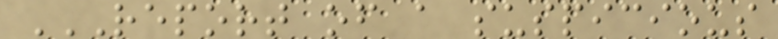REPORT OF A SUSPICIOUS
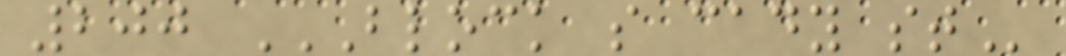200 BLOCK S CADY ST
